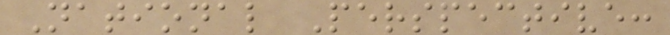National Perspective:
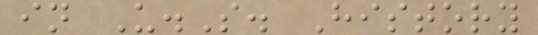in U.S. History
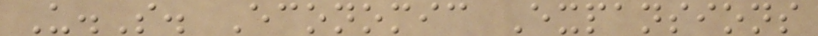U.S. Economic Expansions
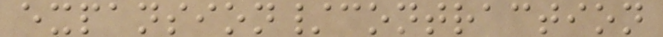expansion/contraction
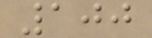100
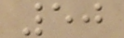50
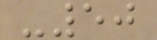-50
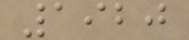1920
